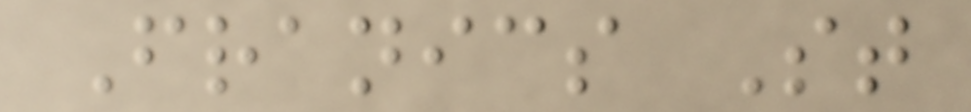Franics St
